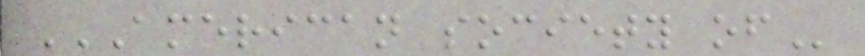AMERICAN SOCIETY OF
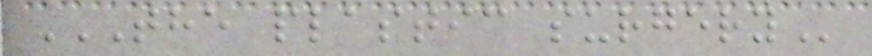THE PLASTIC SURGERY
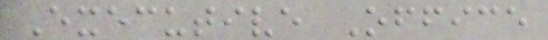Executive Office
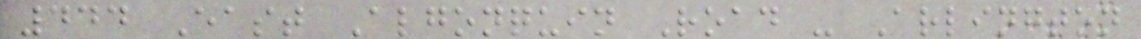444 East Algonquin Road - Arlington
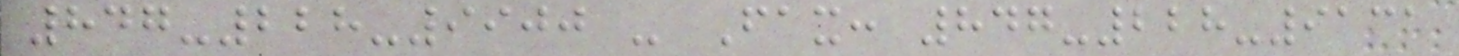847-228-9900 - Fax: 847-228-9131
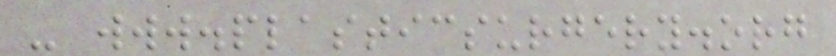- www.plasticsurgery.org
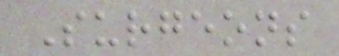Surgeons
